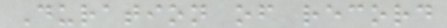Duration of record
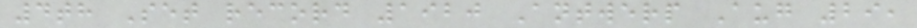4th Set record 1920 Antwerp Aug 29,
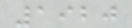1920
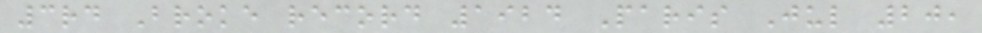3rd Broke record 1924 Paris Jul 20,
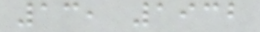13, 1932
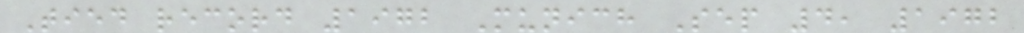Tied record 1972 Munich Sep 4, 1972
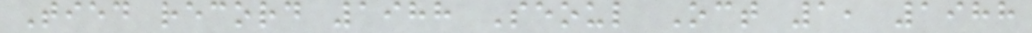Tied record 1988 Seoul Oct 1, 1988
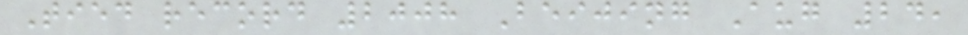Tied record 2008 Beijing Aug 24,
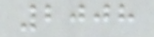2008
